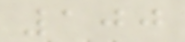100
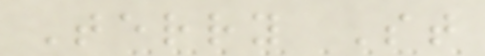Terry St
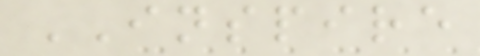INSPIRE
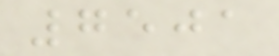7501
